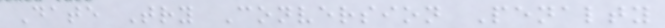Date Try Conversion Penalty
